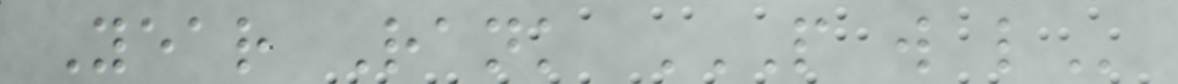Year Rank P W L
